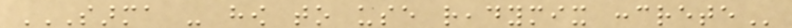SARMA - HOW TO USE READYMIX CONCRETE
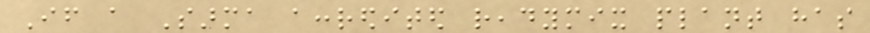If a Sarma accredited readymix plant has
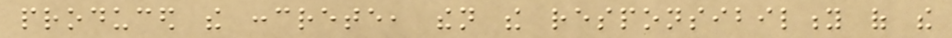produced the concrete, then the responsibility of the
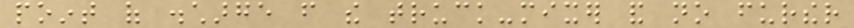point of discharge from the truck-mixer and no further
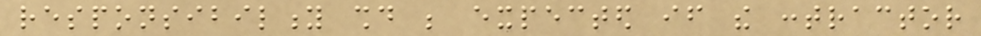responsibility should be expected if the contractor
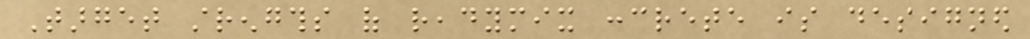Target strengths of readymix concrete is designed
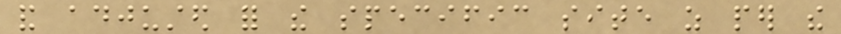and adjusted for the specific site as per the
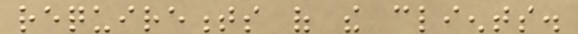requirements of the clients.
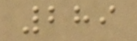289
